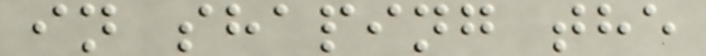in shaping the
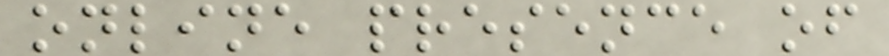online presence of
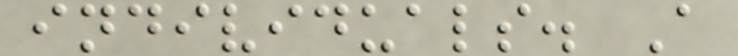individuals. A
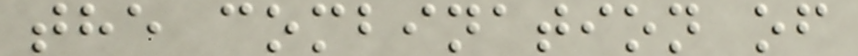the combination of
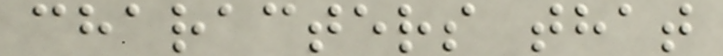characters that
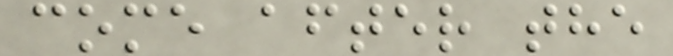come after the
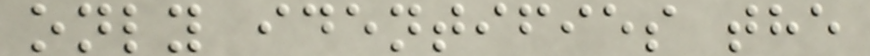only identifies the
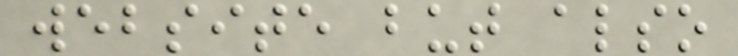website but also
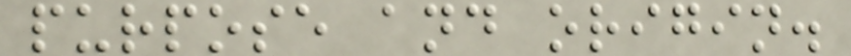purpose and origin.
